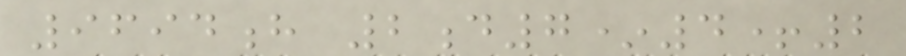9694h 2d7*4+2
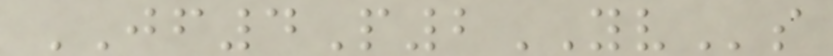JF4P2YVs
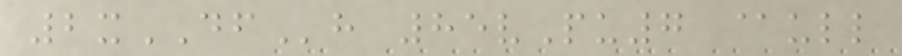2xDFh 85vPu7 @ull
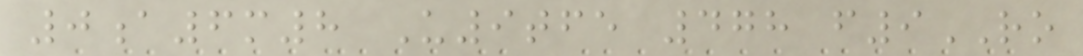0a6m8 U9tfe 478 f9RO
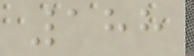188
